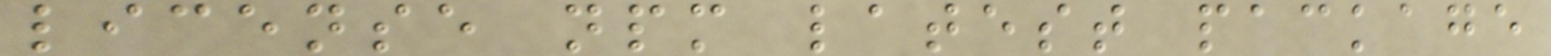license npm latest package
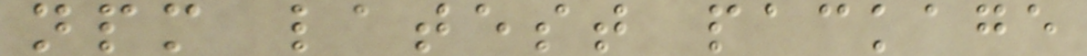npm latest package
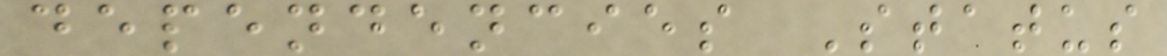dependencies Status
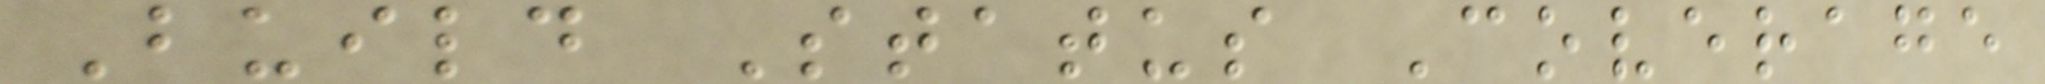Build Status Coverage
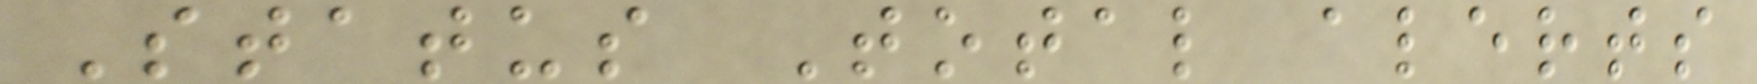Status Total alerts
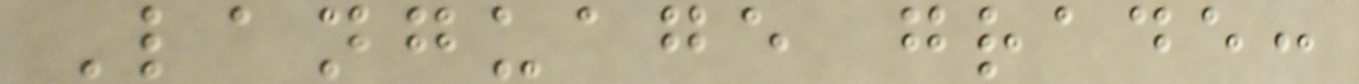Language grade:
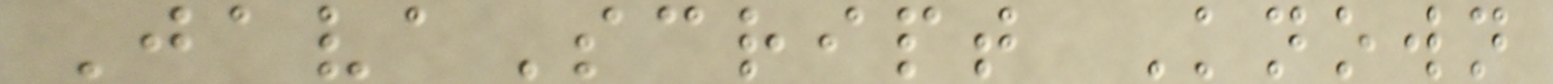JavaScript Known
